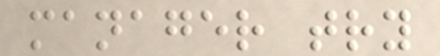manager try
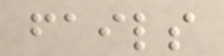fails
